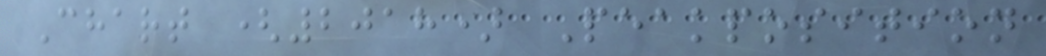Chart (2018) Peakposition
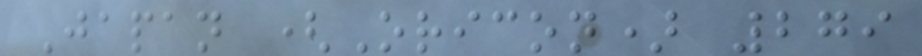Japan (Oricon) 279
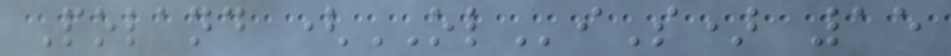Poland (OLiS) 15
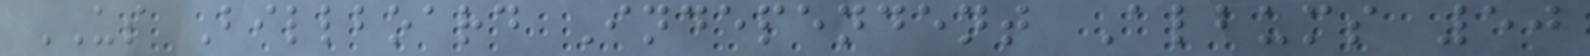US Billboard Independent Albums 50
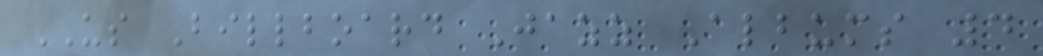US Billboard Jazz Albums 4
